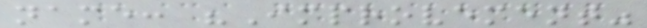name: "Improvement"
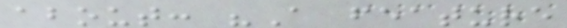about: "A feature
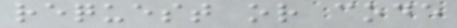request or code
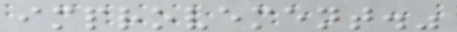improvement."
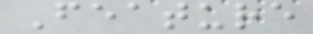Feature
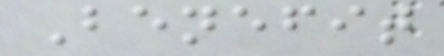Benefit
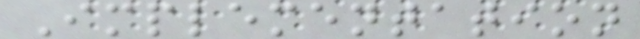Implementation
